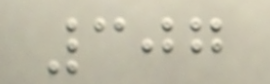307
